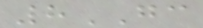8GC
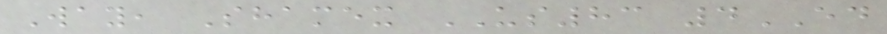Way, Shamex US83 4ED
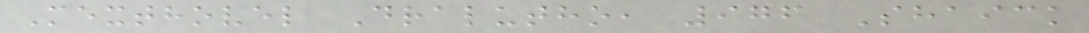Mexthovel Dralutho, 976 Shaick
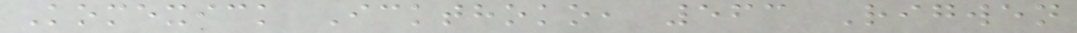Komexick Ickthoko, 563 Rigwen
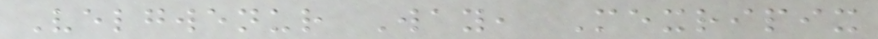Velgwenur Way, Mexripix
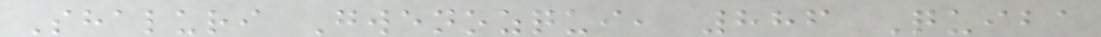Shaluri Gwenozqui, 886 Quiba
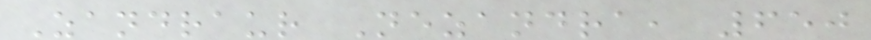Zandraur Nezandra, 650
